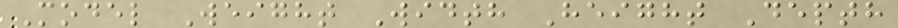Model Weight Width Height Depth
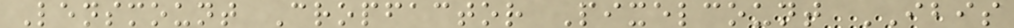Lensmount Cropfactor Pixelcount IBIS
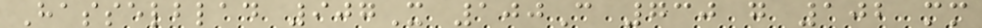Hasselblad 907X 100C 730 g 102 mm
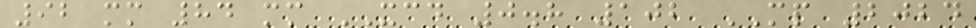92 mm 84 mm XCD 0.8 102 MP 2024
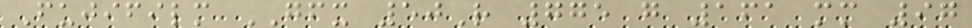Fujifilm GFX 50R 775 g 161 mm 97
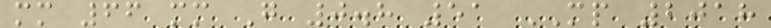mm 66 mm G 0.8 51 MP 2018
